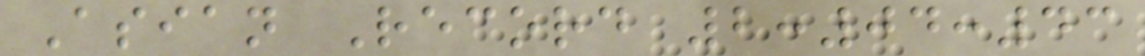Asian Record 2:04:43
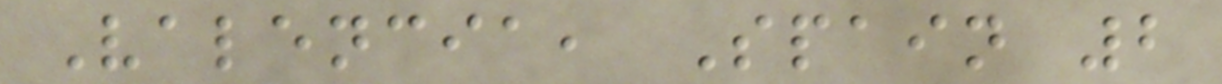Valencia, Spain 2
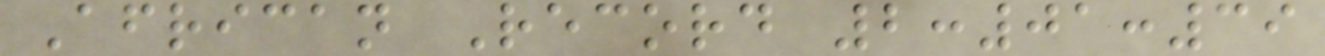African Record 2:01:39
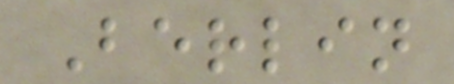Berlin
